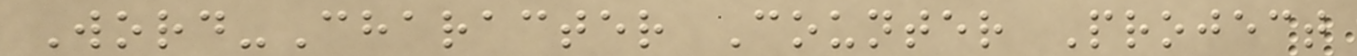Word-Character Counter Project
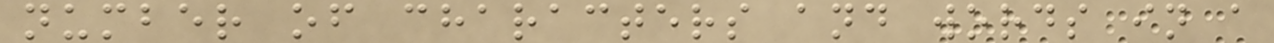number of characters and words in a
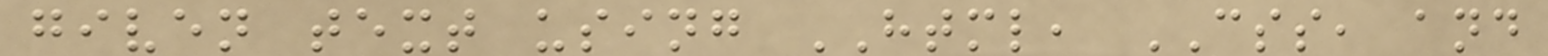given text using HTML, CSS, and
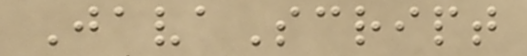JavaScript
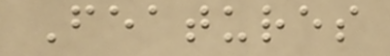Features
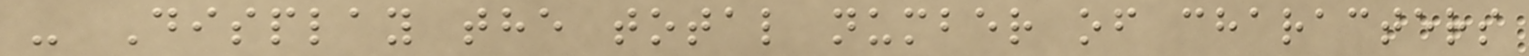- Display the total number of characters
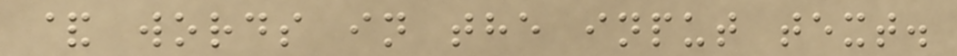& words in the input text.
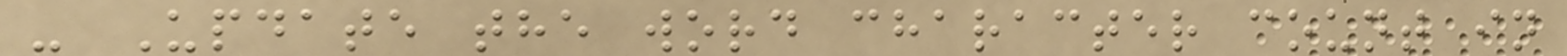- Update the word character count in
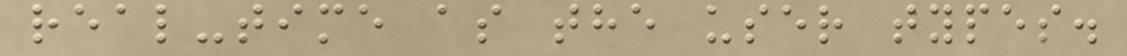real-time as the user types.
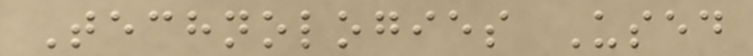Technologies Used
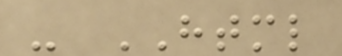- HTML
